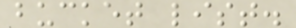bucket list.
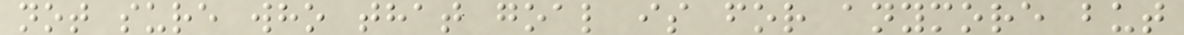not sure who that goal is for anymore but
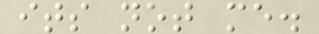its not me.
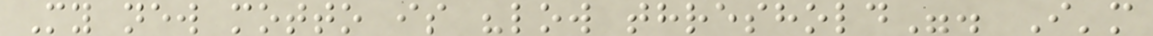My new motto is "low threshold". I'm
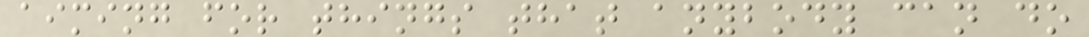aiming for things that anybody can do
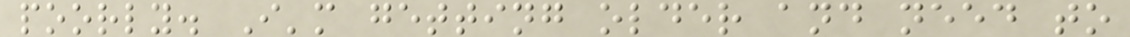poorly. I'm getting older and need to
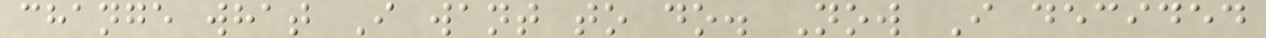change what I want to do. Now I decided
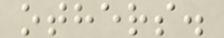others.
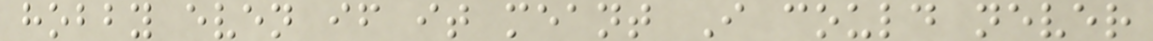hobby even if it meant I could never
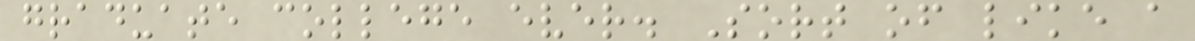graduate college ever. Sort of like a
